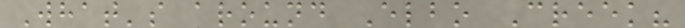What's around Elbo Creek?
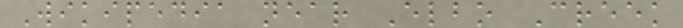Wikipedia near Elbo Creek
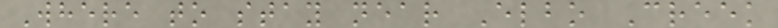Where to stay near Elbo Creek
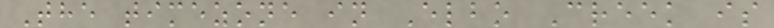The timezone in Elbo Creek is
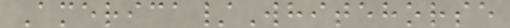America/Whitehorse
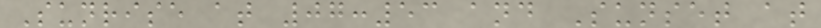Sunrise at 07:53 and Sunset at
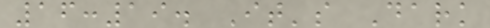16:19. It's Dark
